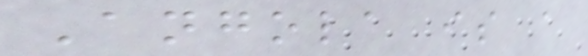Angola is a
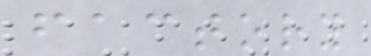factory
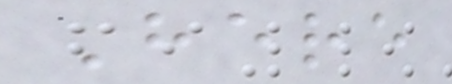Here
